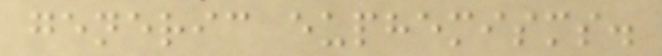generic euphemisms.
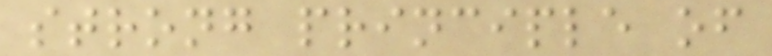strong principle of
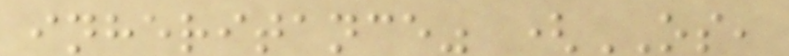inheritance" (OS,
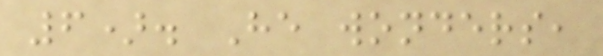6). He wonders,
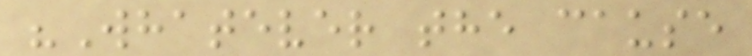"Whatever the cause
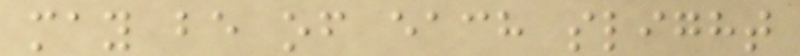may be of each slight
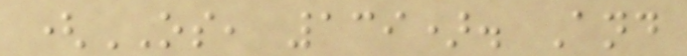(OS, 139). And
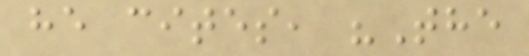he cites, "The
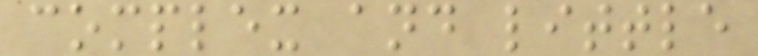complex and little
